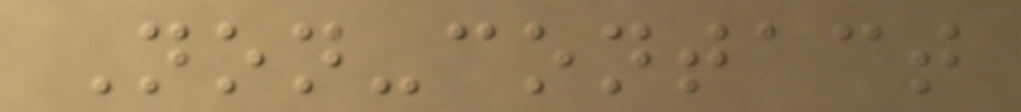Non-contact
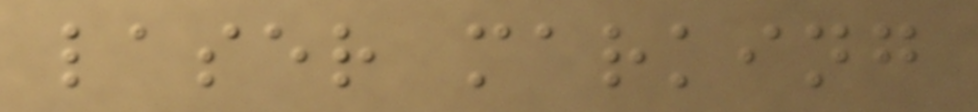laser marking
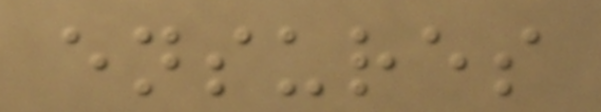ensures
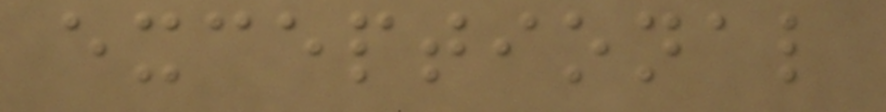exceptional
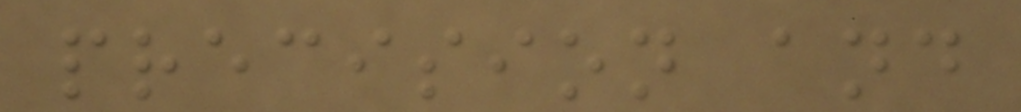precision and
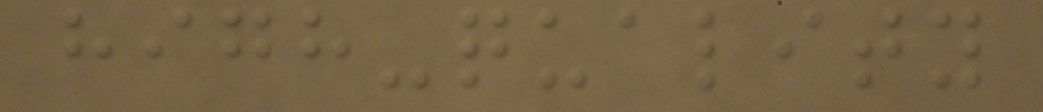high-quality
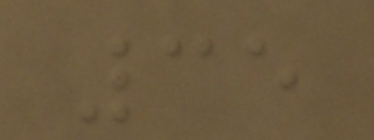35
